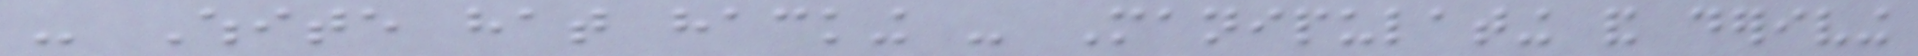- White hat hacking - Manipulating and deriving
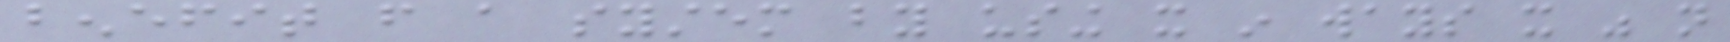benefit from a system by using it in ways it was not
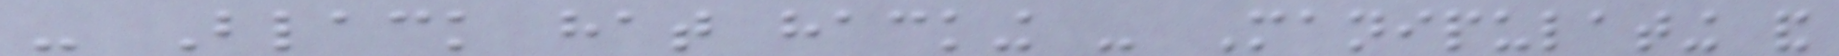- Black hat hacking - Manipulating and
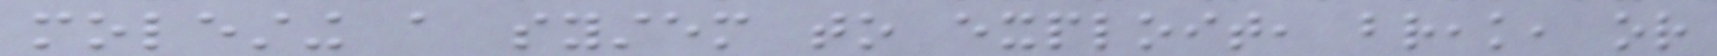molesting a system to exploit, break, or
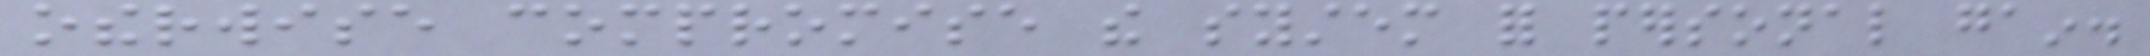otherwise compromise the system for personal gain.
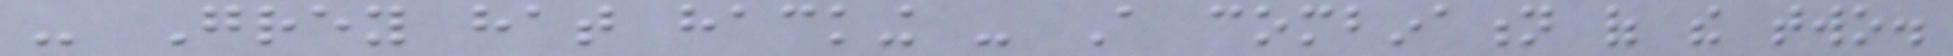- Grey hat hacking - A combination of the two.
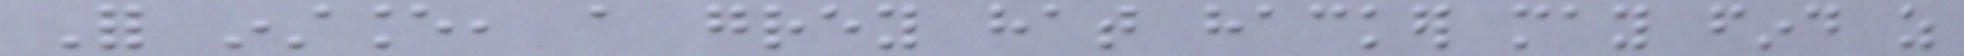For instance, a grey hat hacker may find as
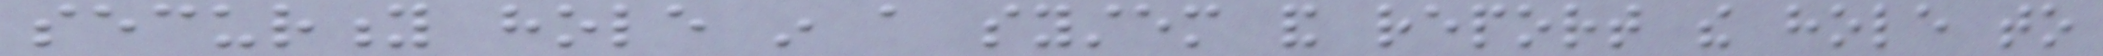security hole in a system and report the hole to
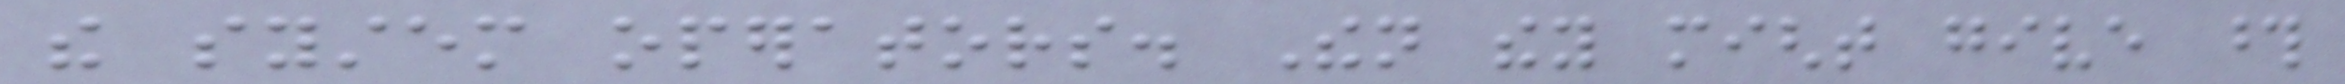the system operators. Then they might give those
